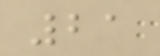21
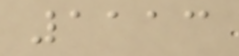1113
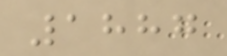1887
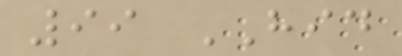99 HID
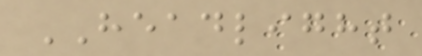HEADLIGHT
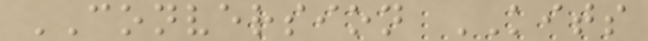CONVERSION KITS
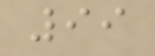99
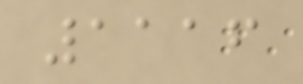1116
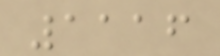1116
